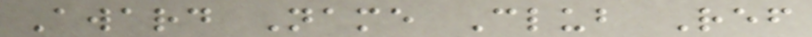Award Name Club Ref
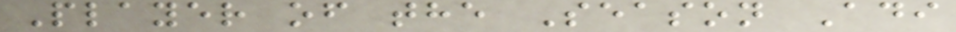Player of the Season Adi
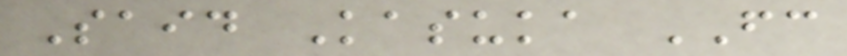Said Kasuka FC
